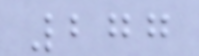277
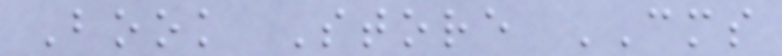Book Store CMS
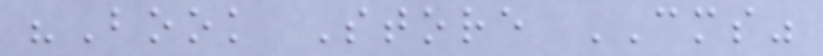"Book Store CMS"
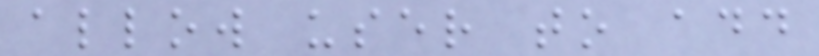allow user to add
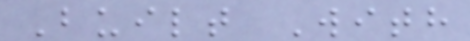Built With
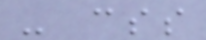- css
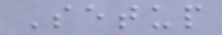Setup
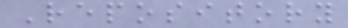Repository
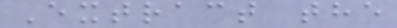Extract the
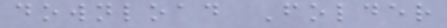download Folder
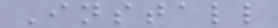Install
